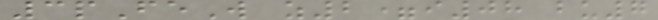3pFeW z2=i08 bu7
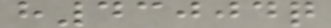h43004q
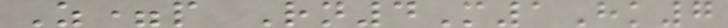Z=p Rn4M1Hk7
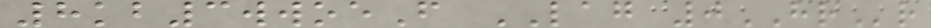8kb3wwoeF LAG 0HRr
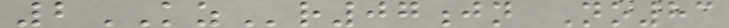2KZr07jn No83
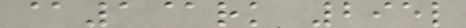@1@rk 295l
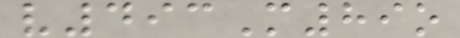v493M89o
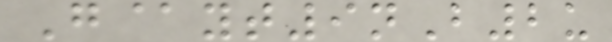G@yt9nB2u
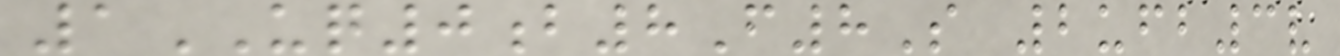1UQ0b8F8S 2ufb3v
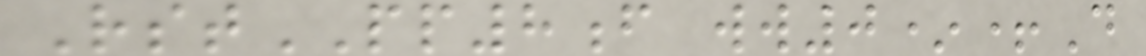RstPP8f ww0*+D
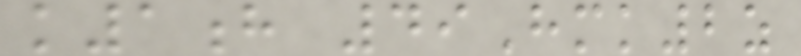k1h 49Hmk2z
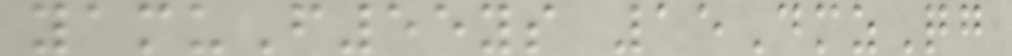yamuF55ys 15DmzQg
